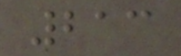213
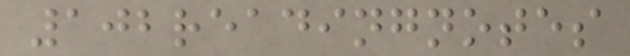102readingnotes
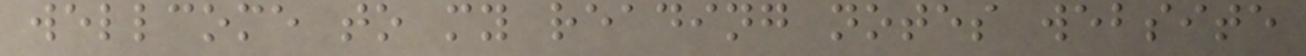wellcome to my reading notes website
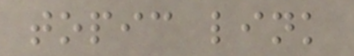topic link
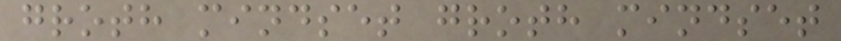groth mindset groth mindset
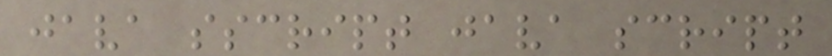java sscript java script
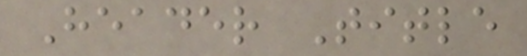Header Title
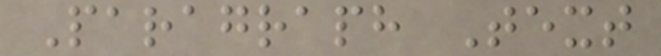Paragraph Text
